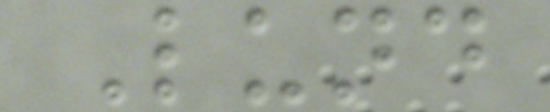Lund
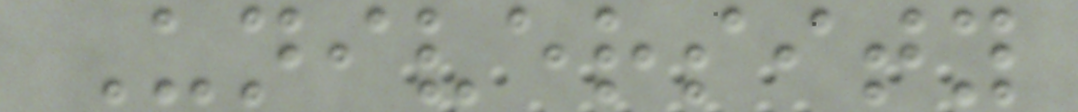University
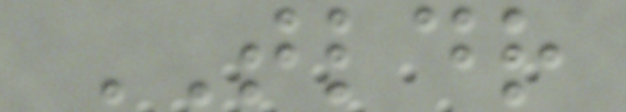TLDR
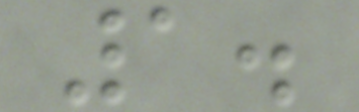1.
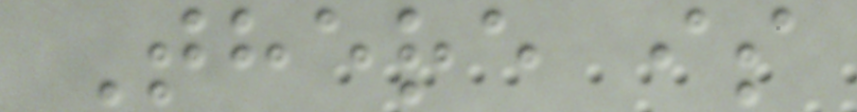There is
